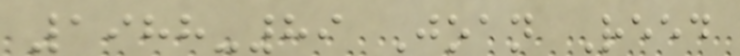1988-89 Joan Reed
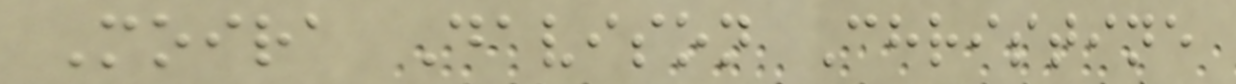Moira Davison Christine
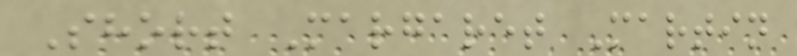Short Margaret Martin
